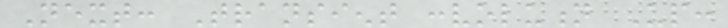Next: Transient convolution Up:
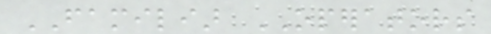FAMILIAR OPERATORS
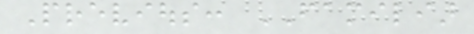Previous: FAMILIAR
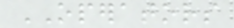OPERATORS
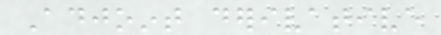Adjoint derivative
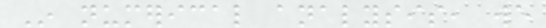In numerical analysis, we
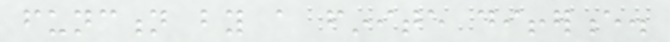function by a finite difference.
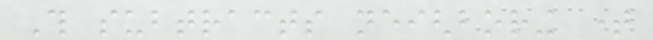This subtracts neighboring time
